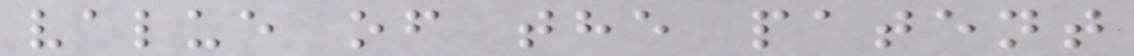value of the patent
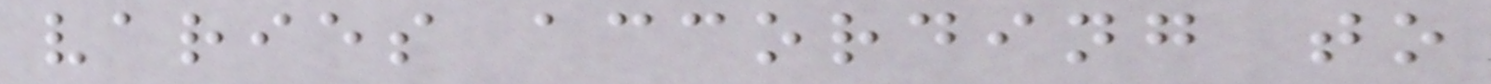varies according to
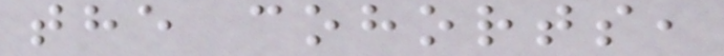the cohorts,
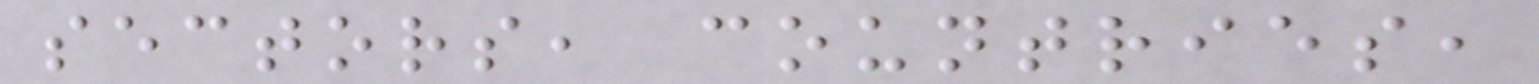sectors, countries,
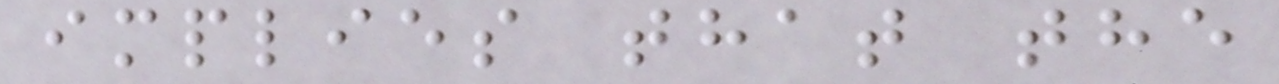implies that the
